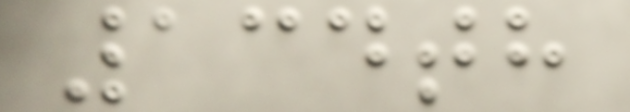134th
